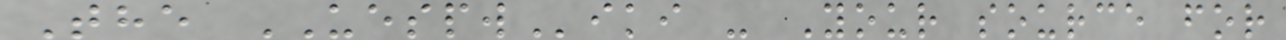The UESPWiki - Your source for
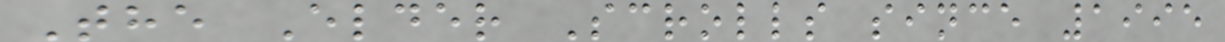The Elder Scrolls since 1995
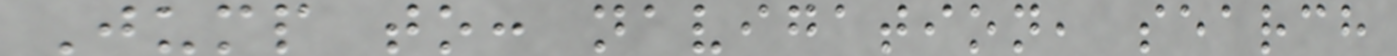Jump to: navigation, search
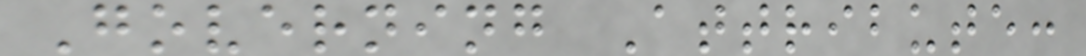Governing Attribute:
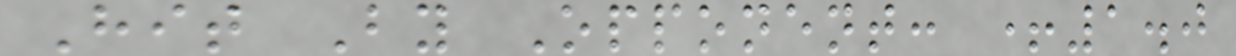Hit By Opponent: +1.0
